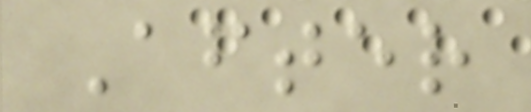After
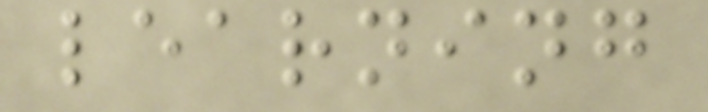learning
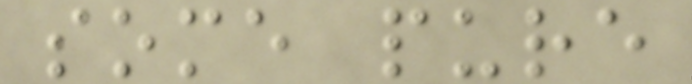some pure
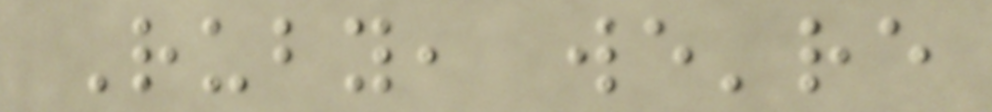Ruby, we're
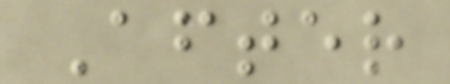After
